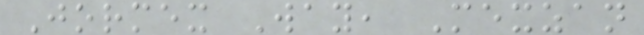Jormex Way, Mexzan
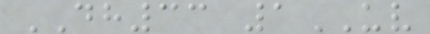DH33 1UV
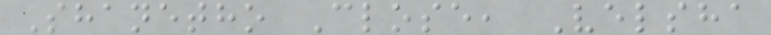Shanetho Close, Velsha
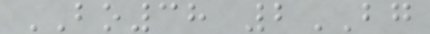BO38 2BG
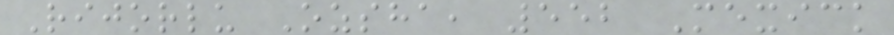Rijorlu Ozsha, 552 Mexick
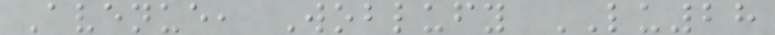Avenue, Woblufy LU28
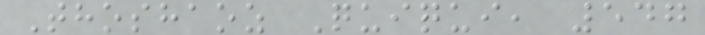Thoshaoz Quiqui, 547
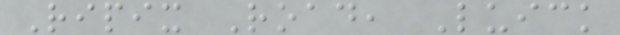Ripix Road, Luick
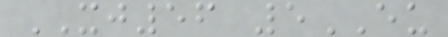XJ56 5EU
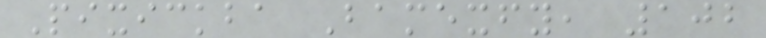Pixickba Bamexfy, 102
